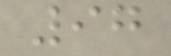97
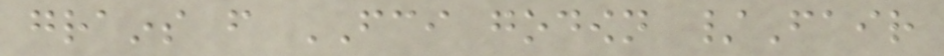grains from FCI godown /Fair
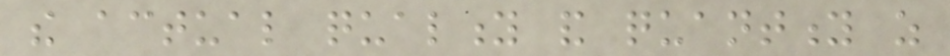the actual quality and quantity as
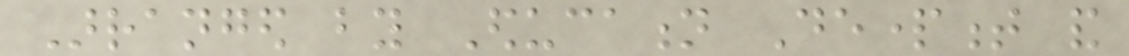Arranged by Education Department and
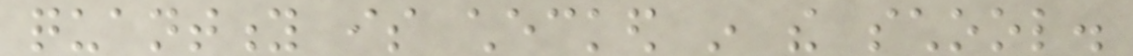quantity is checked in the school.
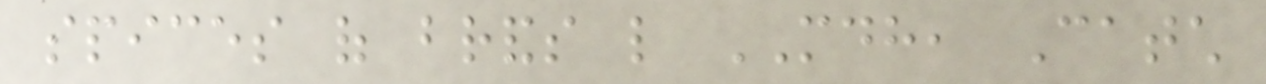spices of brands like MDH, Catch
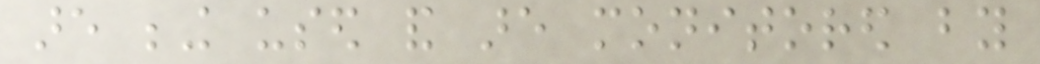are being used and are monitored by
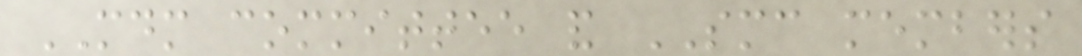MDM committee and SMC members
